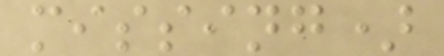missing)
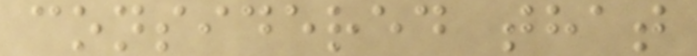considered that
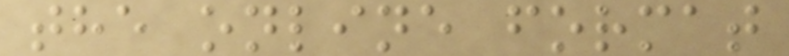the online format
